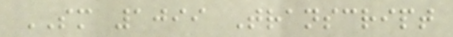SM 1099 Transcript
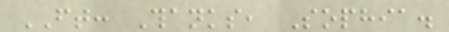FT: Thanks, Sophia.
